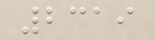2319
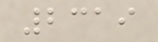2319
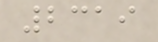2319
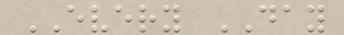EVERY DAY
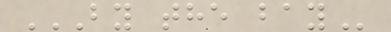BY THE BAY
